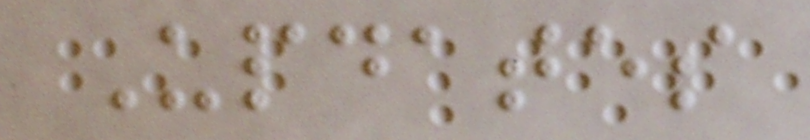Updates
